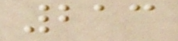213
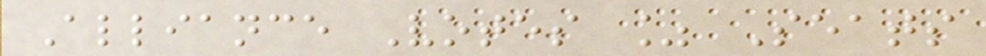Alliance Votes % Seats
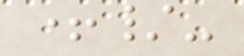+/-
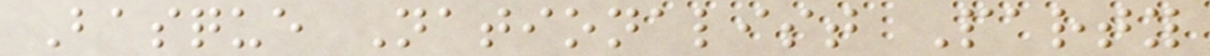Basque Nationalist Party
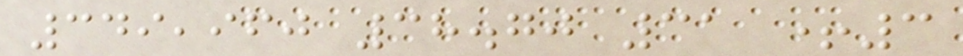349,960 38.70 31 +3
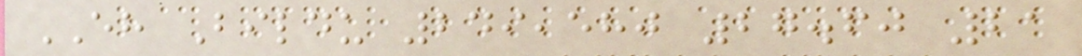EH Bildu 249,580 27.60 21
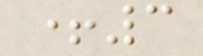+3
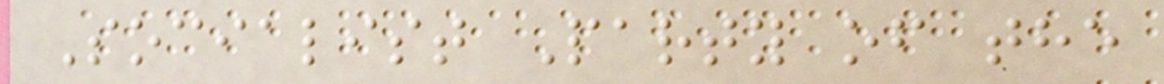Socialist Party of the
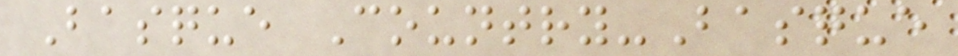Basque Country-Basque
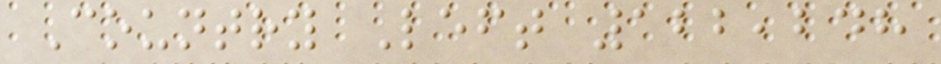Country Left 122,248
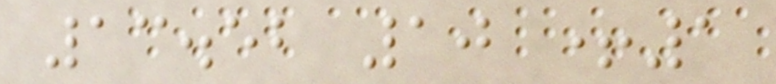13.52 10 +1
